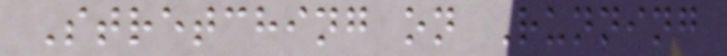Stretching on Running
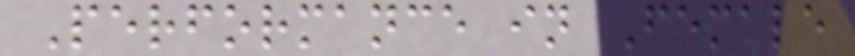Performance in Female
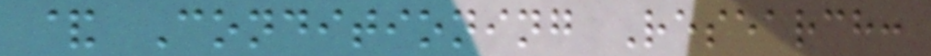& Conditioning Research:
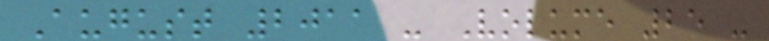August 2011 - Volume 25 -
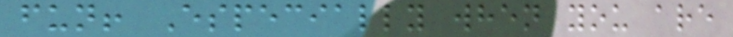fun! Especially when you are
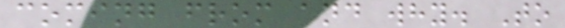coming from and why. To
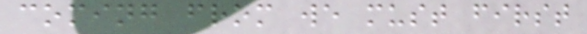coming from we must first
